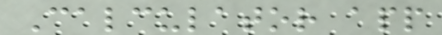Calculator app
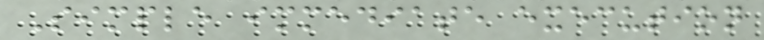Simple immediate execution
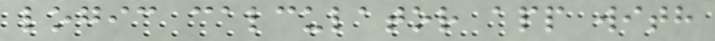logic calculator app with
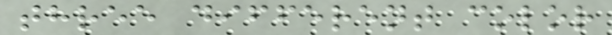three different color
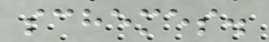schemes.
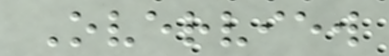Overview
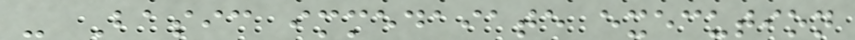- Basic immedaiate execution
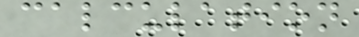calculation
